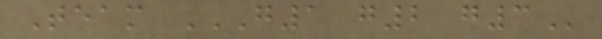Team G1 G2 G3
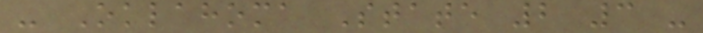- Oklahoma State 2 3 -
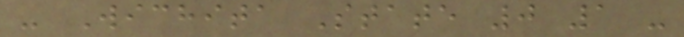- Wichita State 0 1 -
